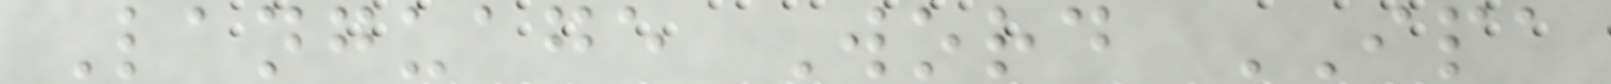Language Word IPA
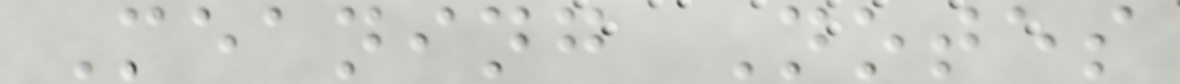Meaning Notes
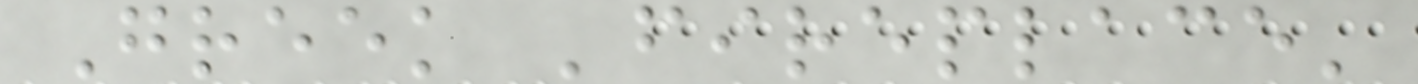Greek 'fireplace'
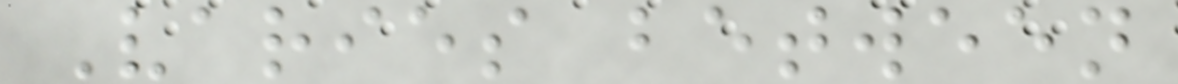Varies between
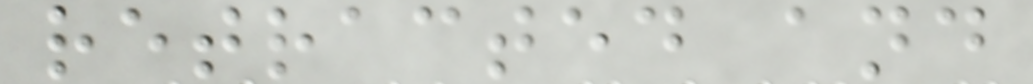retracted and
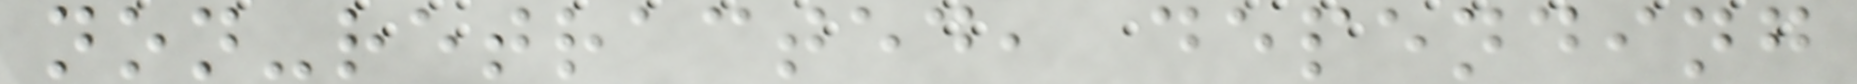non-retracted, depending
